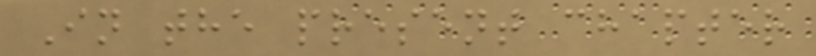In the present chapter
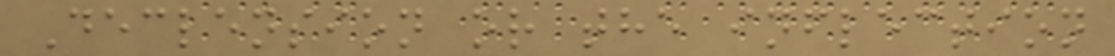Declension or the inflection
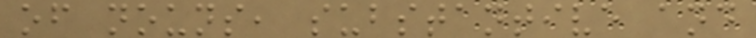of nouns, substantive and
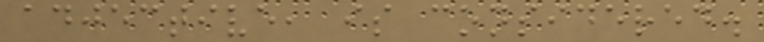adjective, is considered.
